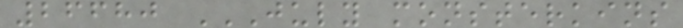26680 JULY MONSTERKINS
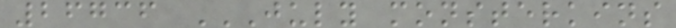26736 JULY MONSTERKINS
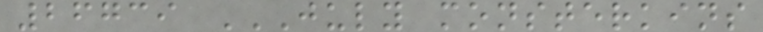26739 JULY MONSTERKINS
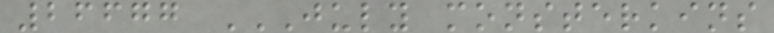26677 JULY MONSTERKINS
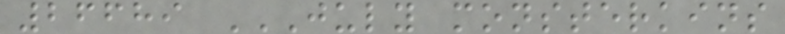26689 JULY MONSTERKINS
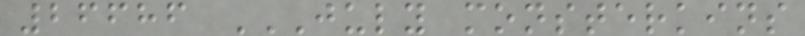26686 JULY MONSTERKINS
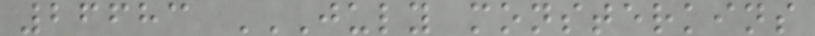26683 JULY MONSTERKINS
